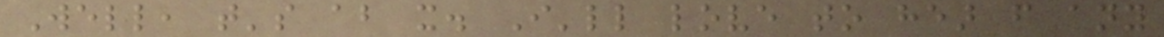Well, that's about it. I'll love to hear from any
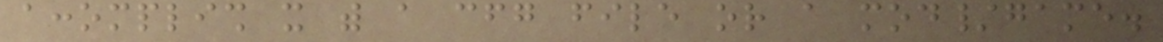accomplish it with a cfg file or a mod/game.
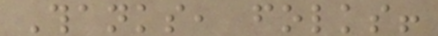Thanks, folks!
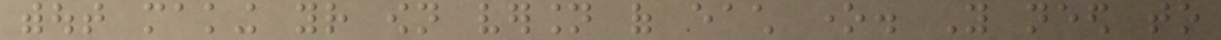without making your own version of each one. You need to
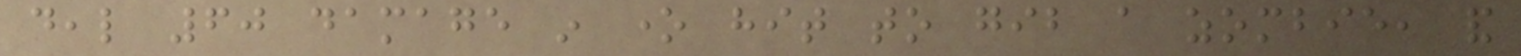deal 60 damage in one hit to gib a zombie, and
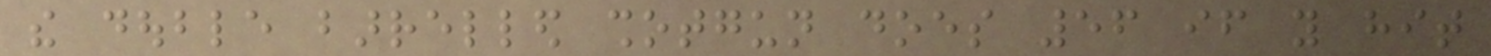the double barrelled shotgun does 56 if you hit
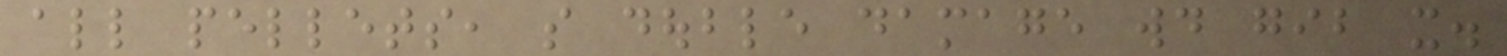all pellets, so double damage would gib it.
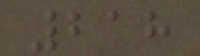218
